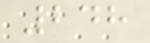248
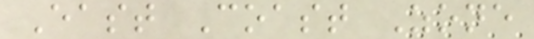East Coast Zone
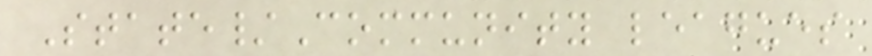State/Community leagues
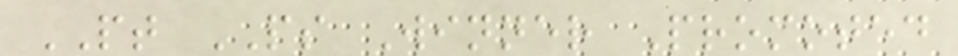PT PS Winner Promoted
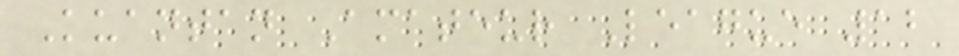Kuantan Amateur League 12
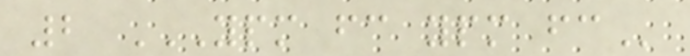2 YPM FC YPM FC
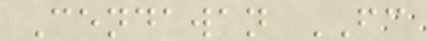Cendawan FC
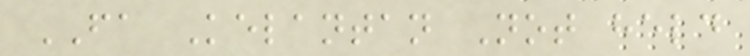FA Kelantan Not held
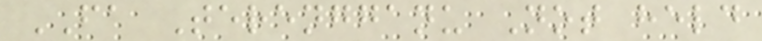FA Terengganu Not held
